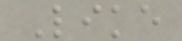Like
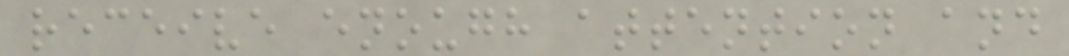receive enough attention and
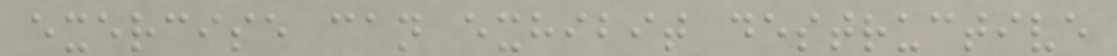exercise can exhibit destructive
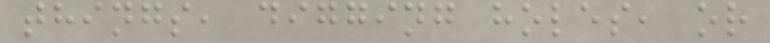things, digging holes, or
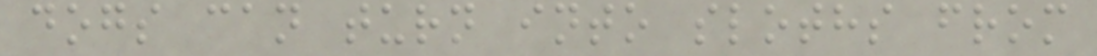dogs can turn into sloths from
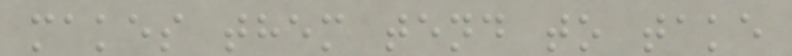makes them tend to take
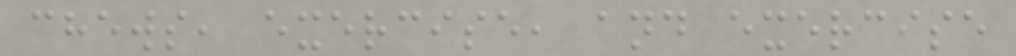chews, exercise, and exercise
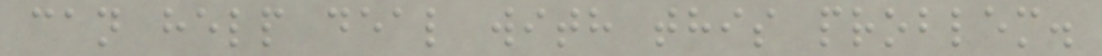can help deal with this problem.
